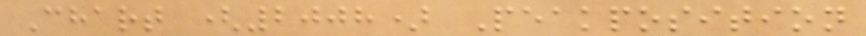Chart (2008) Peakposition
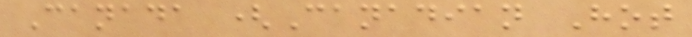Canada (Canadian Hot
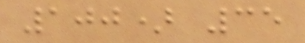100) 35
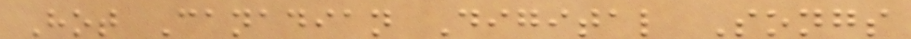Hot Canadian Digital Songs
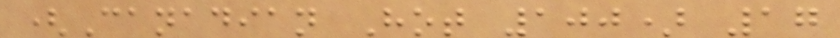(Canadian Hot 100) 17
